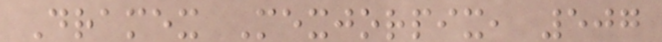Dramex Mexjorpix, 507
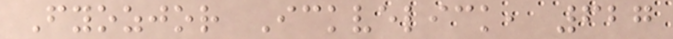Fyozjor Ickvelick, 627
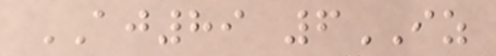AJ89 6IZ
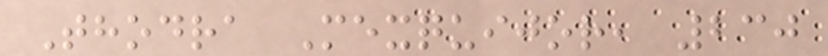Thodra Mexquijor, 230
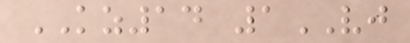KZ14 1VJ
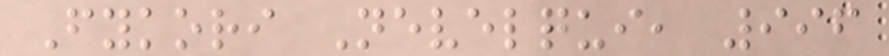Fykori Nevelqui, 996
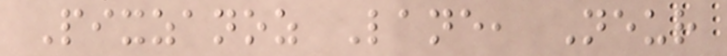Pixzanoz Lane, Neur
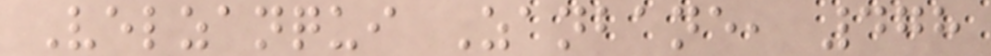Velzanqui Zanbane, 478
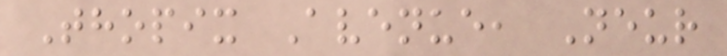Thopix Avenue, Neur
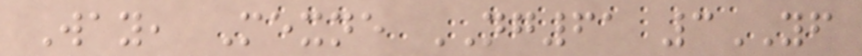Way, Mexne NG61 3YF
